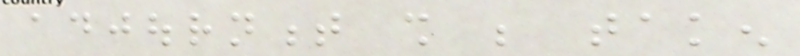adjournment shall be taken
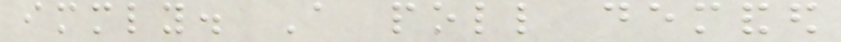immediately. A poll demanded
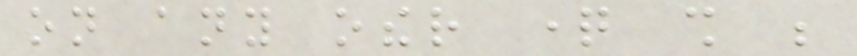on any other question shall be
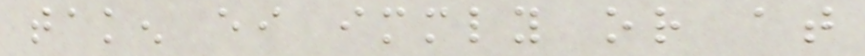taken either immediately or at
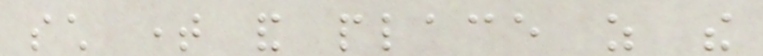such time and place as the
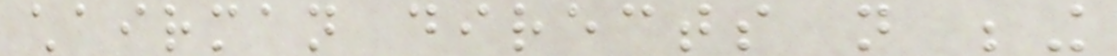chairman directs not being
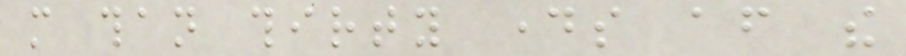more than thirty days after the
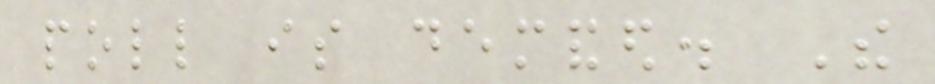poll is demanded. The
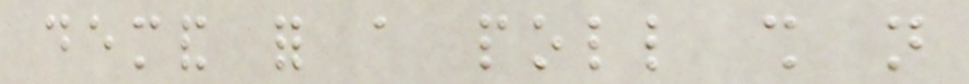demand for a poll shall not
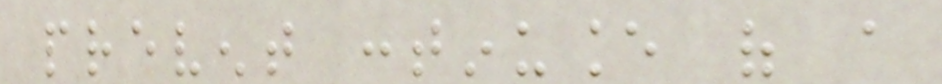prevent continuance of a
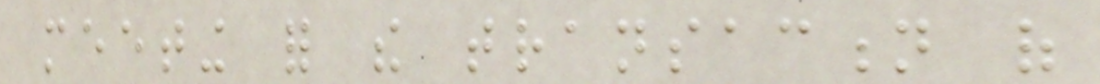meeting for the transaction of
